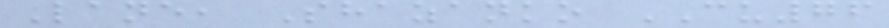Lane, Shazanko CU76
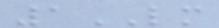1LM
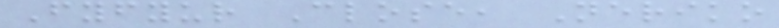Fyfyur Close, Neriko
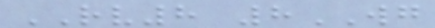RV8 8WG
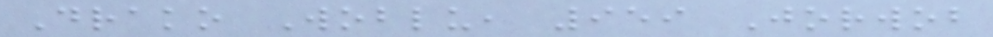Drako Woblu, 959 Jorwob
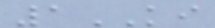1KI
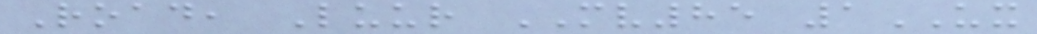Road, Luur MV85 1UX
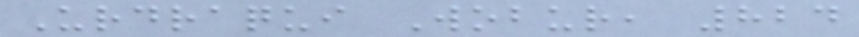Urdraqui Wobur, 824
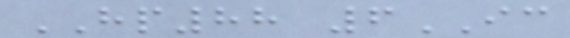HP88 6IC
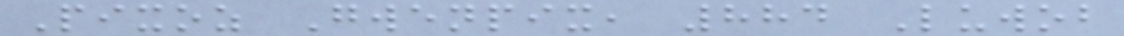Pixoz Gwenpix, 884 Luwob
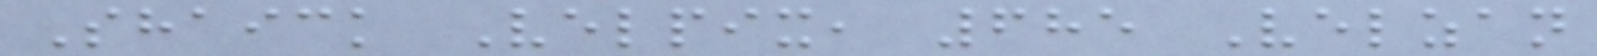Shaick Velpix, 685 Velzan
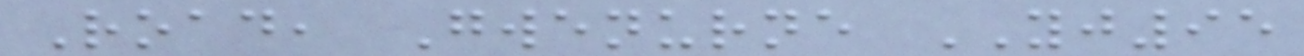Road, Gwenurne YJ95
